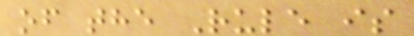of the Rule is
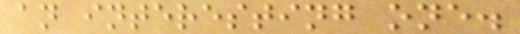an interesting one.
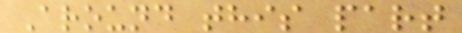Around this part
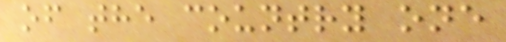of the country one
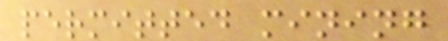permitted mining
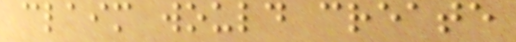claim would create
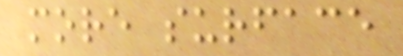more surface
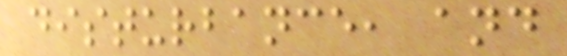disturbance, and
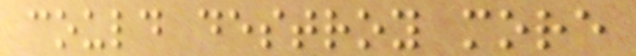could destroy more
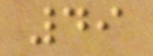49
